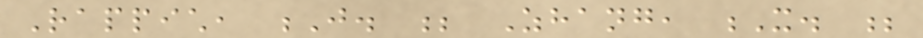Rappich, J. ; Zhang, X. ;
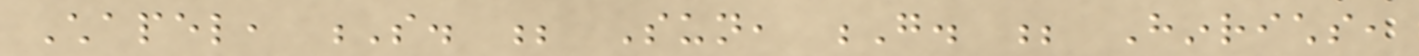Chapel, S. ; Sun, G. ; Hinrichs,
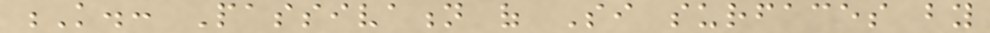K.: Passivation of Si surfaces by
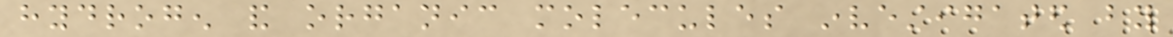hydrogen and organic molecules investigated by
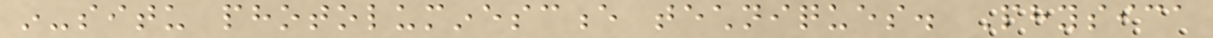in-situ photoluminescence techniques. Physica
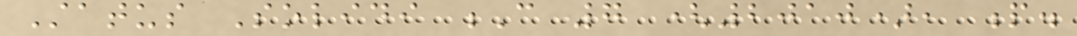Status Solidi C 7 (2010), p.
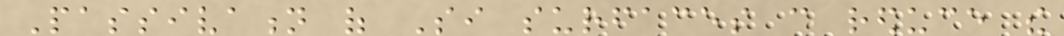Passivation of Si surfaces can reduce the
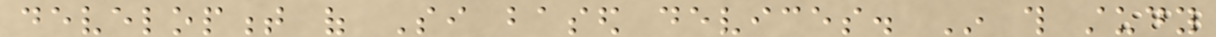development of Si based devices. In this study
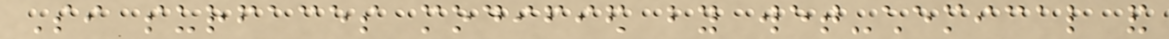Si surfaces modified by wet-chemical and
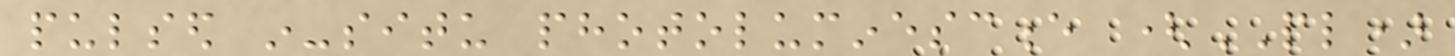pulsed in-situ photoluminescence (PL)
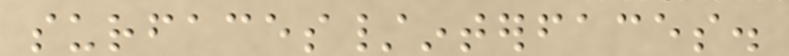surfaces/interfaces.
